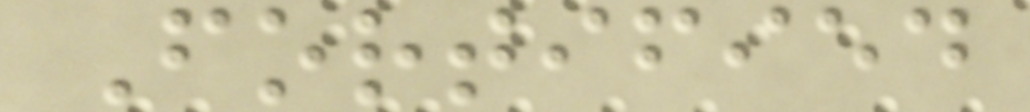Fortified
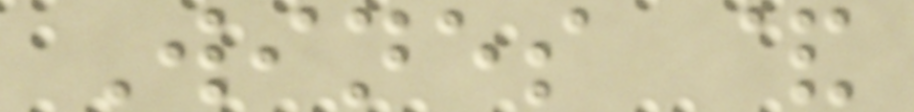Wines &
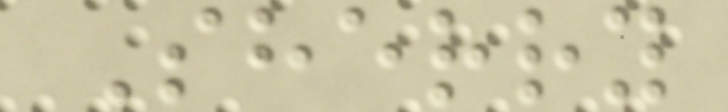Sherry
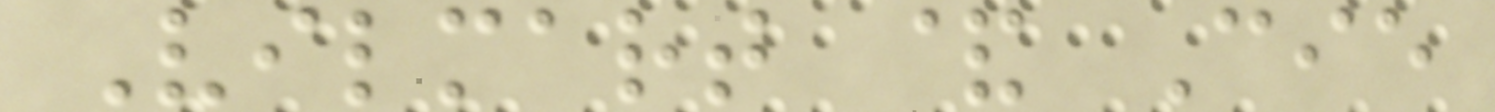Vilmart & Cie
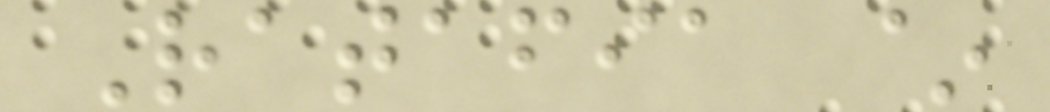Ratafia ~
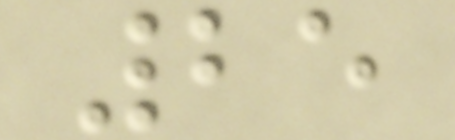25
